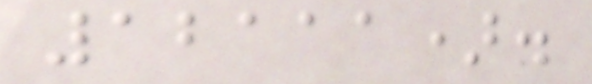12111).
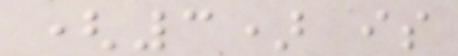(3) is
